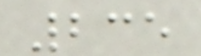235
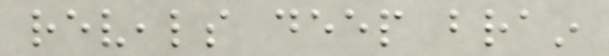reveals deep brain
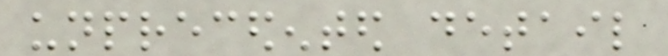unprecedented detail
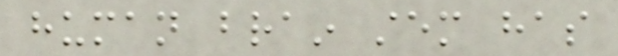human brain stem has
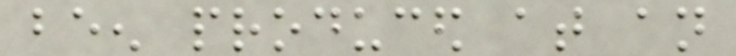been produced at an
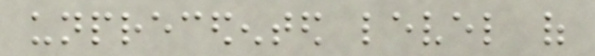unprecedented level of
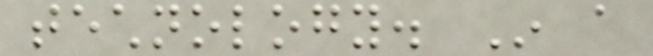technology. In a
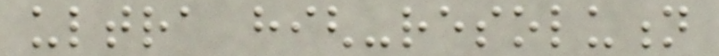ultra high-resolution
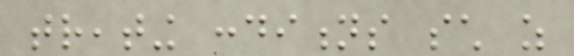treating conditions such as
